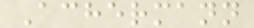Achermann
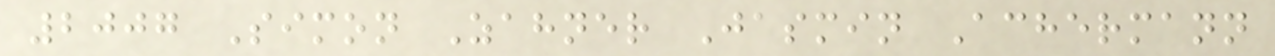2007 Simon Zahner Jasmin Achermann
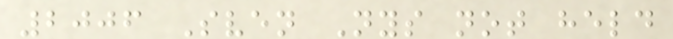2006 Sven Nys not held
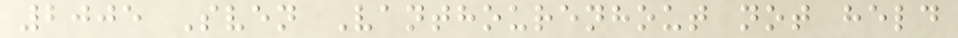2005 Sven Vanthourenhout not held
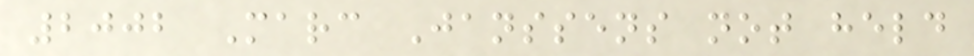2002 Marc Janssens not held
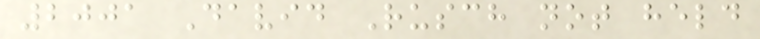2001 David Rusch not held
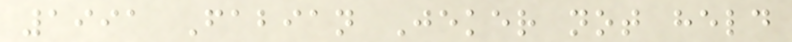1991 Fabian Jeker not held
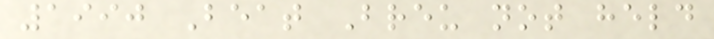1990 Beat Breu not held
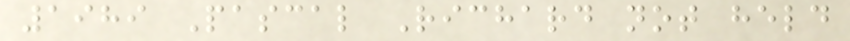1989 Pascal Richard not held
